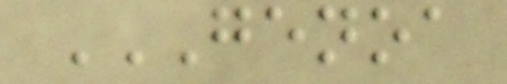GENOA
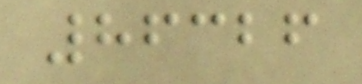86326
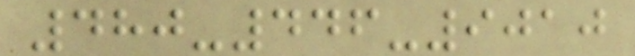480-446-9010
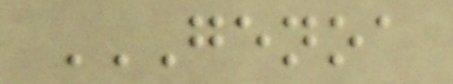GENOA
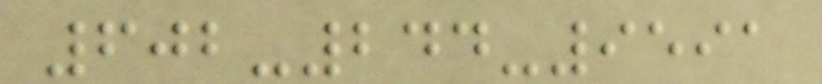602-244-9591
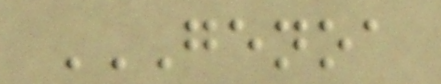GENOA
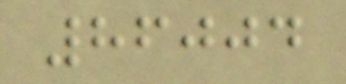86004
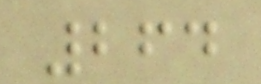264
